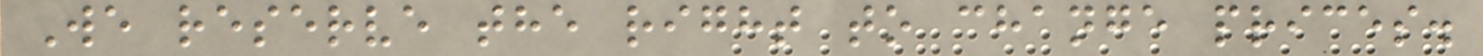We reserve the right to change prices.
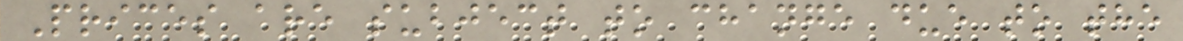Prices are subject to change due to the
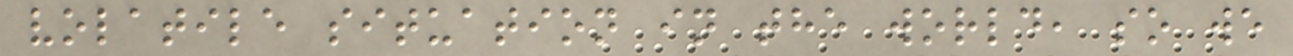volatile situation in the world, so we
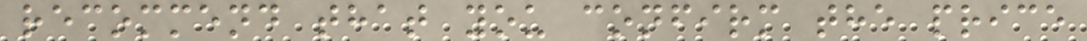recommend that you confirm the price
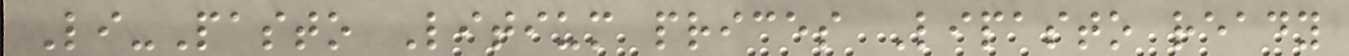Li-Pasto Litium prices Lipasto ready
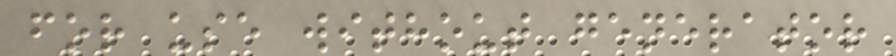for use without generator
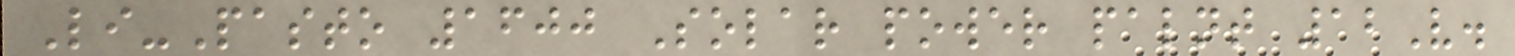Li-Pasto 1600 Solar power palnt 12V.
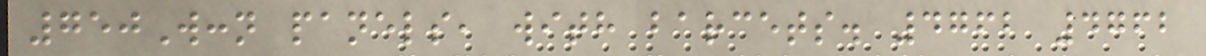750W:n panels, with barcets. 4762 4762
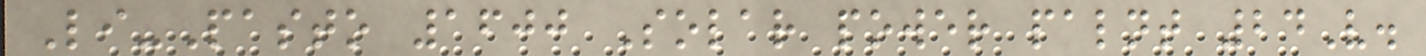Li-Pasto 1600 Solar power palnt 24V.
